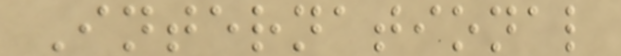International
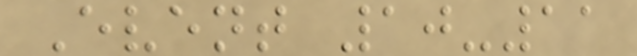Event 10-11
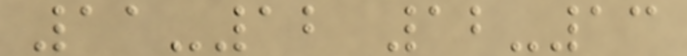11-12 12-13
